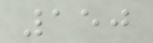150
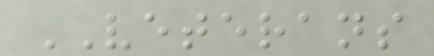VETERANS
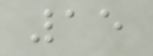15
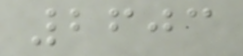2603
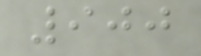900
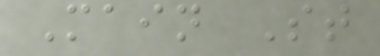Main St
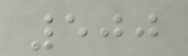500
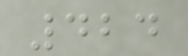424
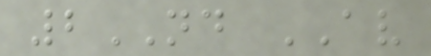2ND AV
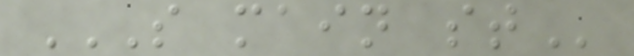S MAIN ST
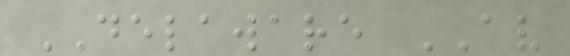DELAWARE AV
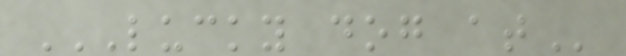LUCKY DOG AT
